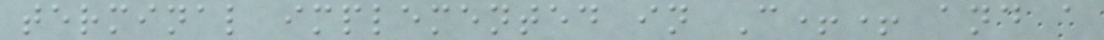terminal implemented in C++ and a
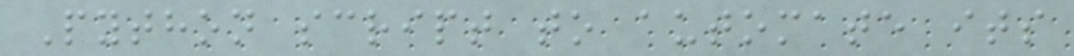Python script to automate its
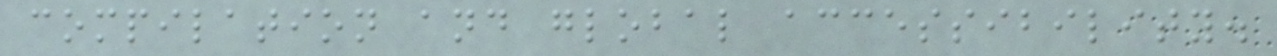compilation and global accessibility.
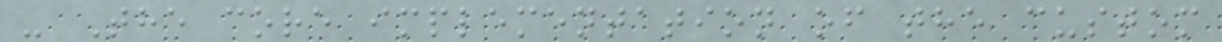- The core implementation of the custom
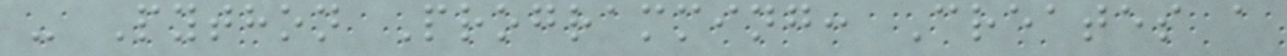- Python Programming: Creates a
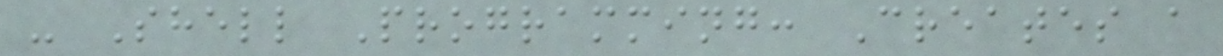- Shell Programming: Creates a
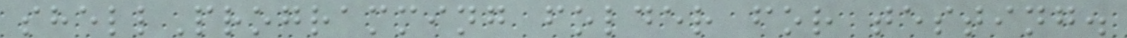shellProgramming folder for testing.
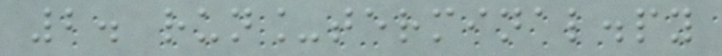2. run_terminal.py
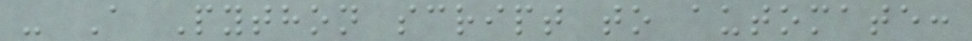- A Python script to automate:
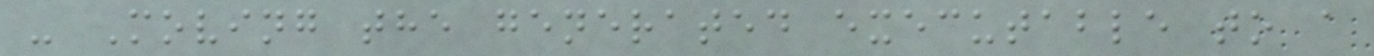- Moving the generated executable to a
